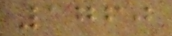1760
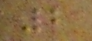2
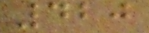420
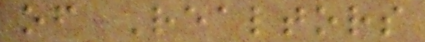of Realtors
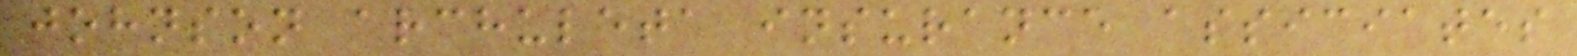johnson archuleta insurance assiciates
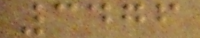3476
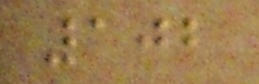102
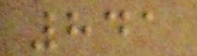841
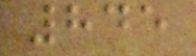845
